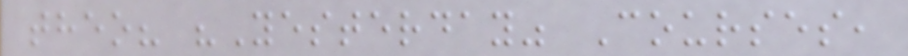theo? "Yesterday" Courses,
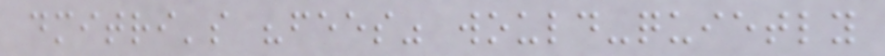dmitri's "fees" would-quietly
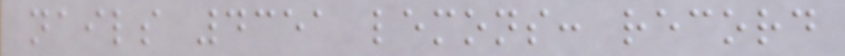nails 4351 lemons: record
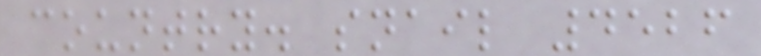country. snail 4526
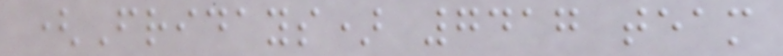(Fridays) 7417 team
